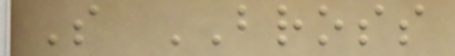S BROSS
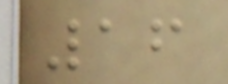16
